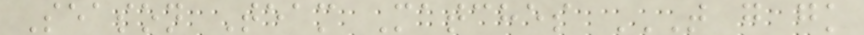Season Team Matches T G GK
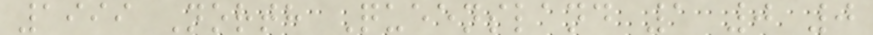1999 North Queensland 1 0 0
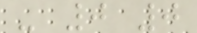- 0 0
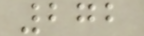272
